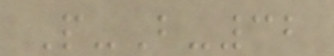P-B-32
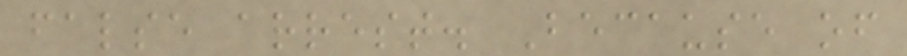false arrest. Because of
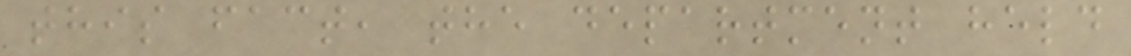this fact, the department held
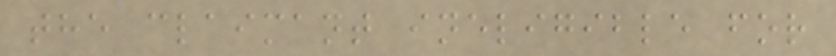the claimant ineligible for
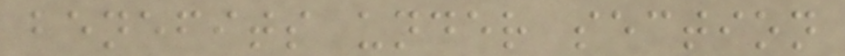benefits under section
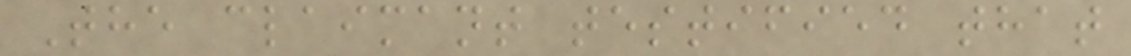The claimant testified that
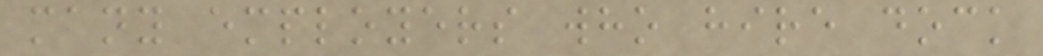many employers who hire dock
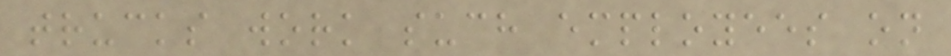trucks work such employees on
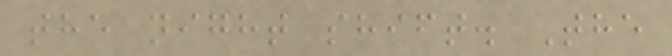the night shift. The
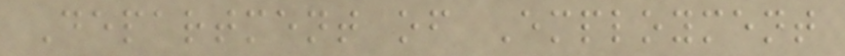Department of Employment
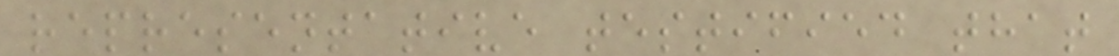representative testified that
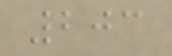203
